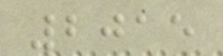2015
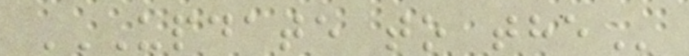UPDATE TO THE
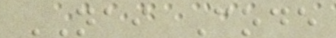NAI Code
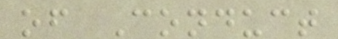of Conduct
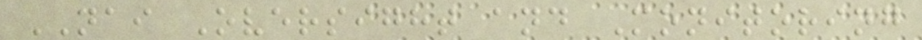NAI Oversight and Monitoring
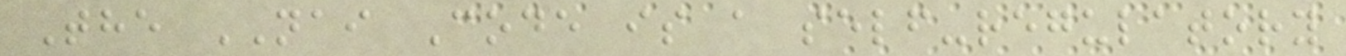The NAI Code is a self-regulatory
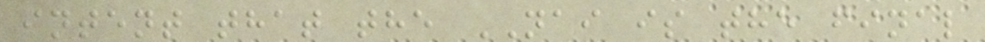intent that the NAI is the final
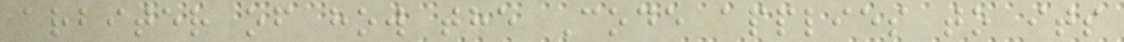arbiter of how the Code applies to its
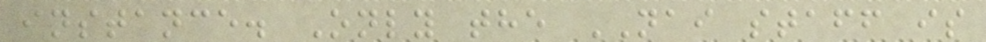instance. Only the NAI staff is
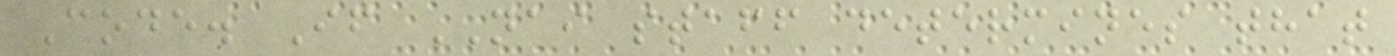Code. If NAI staff determines that
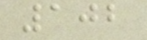102
